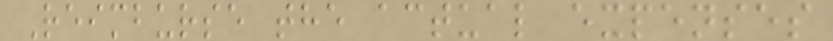Reimburse the actual expenses
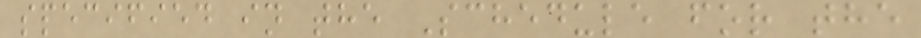specified in the Schedule for the
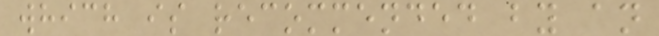which is recommended by an
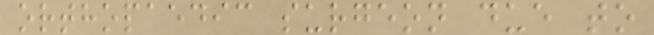orthopaedic surgeon due to
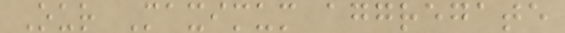Our Maximum aggregate
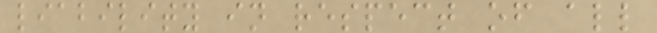liability in respect of all
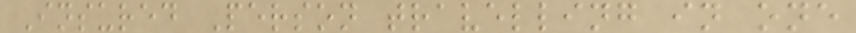Insured Person travelling in one
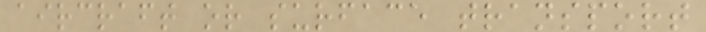aircraft or surface transport
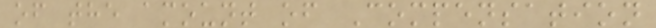of the amount of Compensation
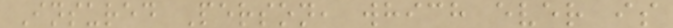Insured Person, which ever is
